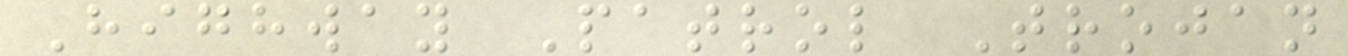Highway Patrol Trojan
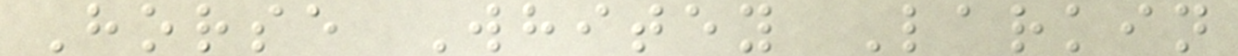Horse Whitey Larkin
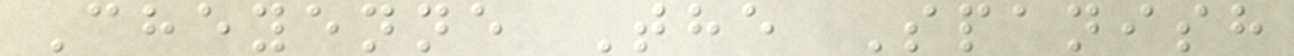Cheyenne The Spanish
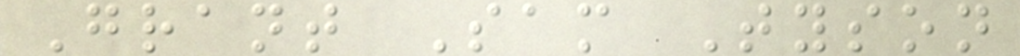Grant Sam Tyson
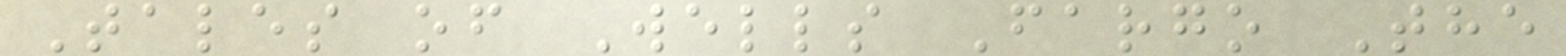Tales of Wells Fargo The
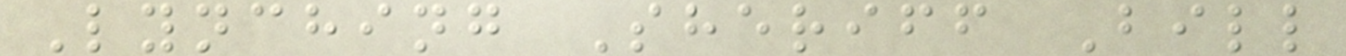Lynching Sheriff Bill
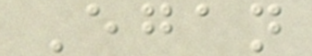Egan
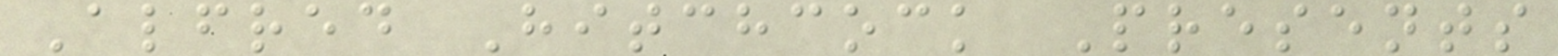Alfred Hitchcock Presents
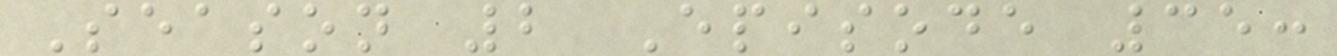Season 2 Episode 35:
